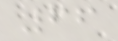66
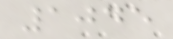1045
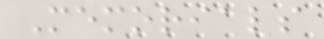Memorials
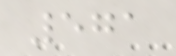571
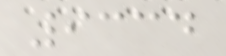9334
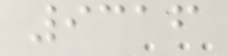9316
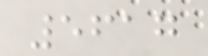5617
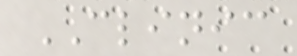CLINIC
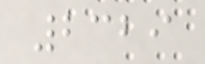2329
